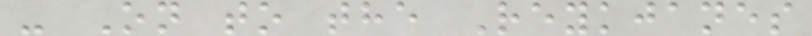- On to the Reykjanes
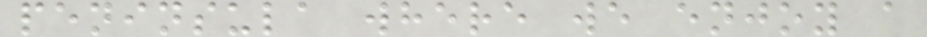peninsula where we enjoy a
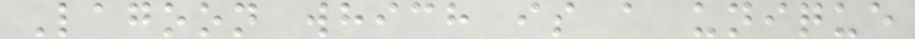Lagoon which is a unique
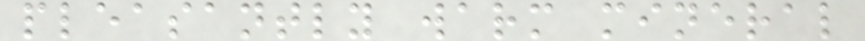pleasantly warm mineral
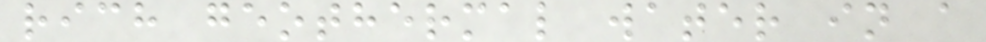rich geothermal water in a
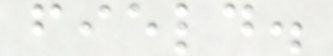field.
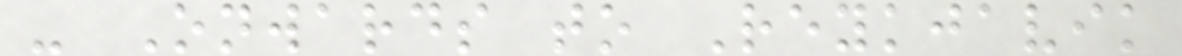- Onwards to Reykjavik
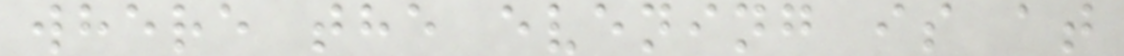where the evening is at
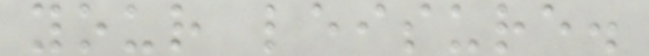your leisure.
